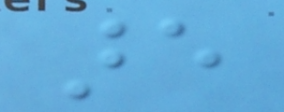are
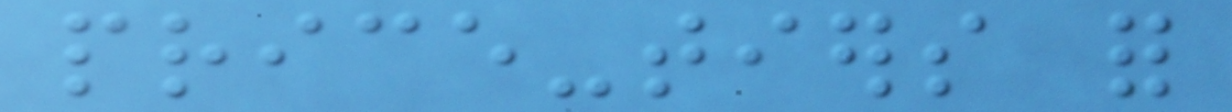price-tiers for
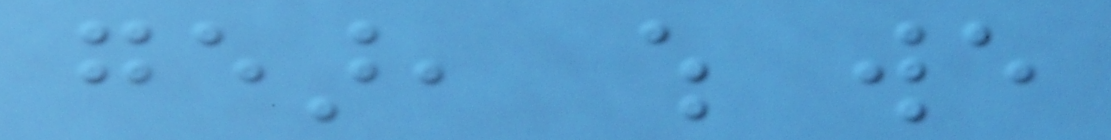gear, which we
